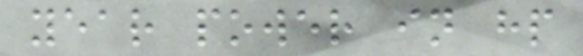year power in hp
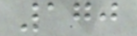170
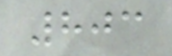803
